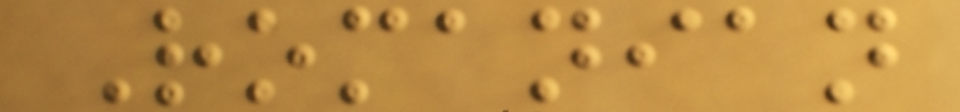Romanian
